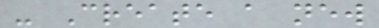- Create a new
